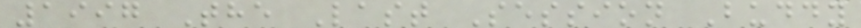1997 The Last Session Buddy
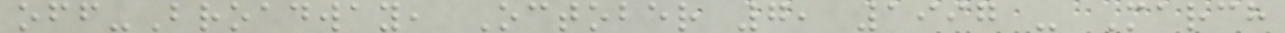off-Broadway, October 7, 1997 - March
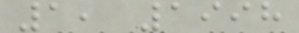1, 1998
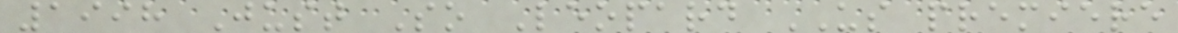1998 Just So Leopard US premiere
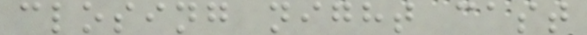closing night cast
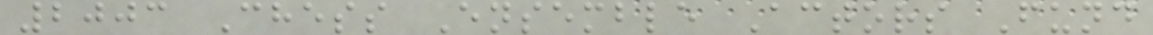2003 Chess Ensemble Actors Fund
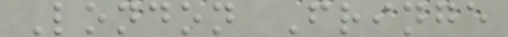London Fringe
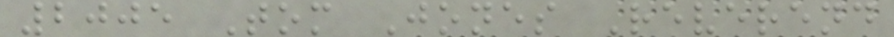2005 Tom Jones Reverend
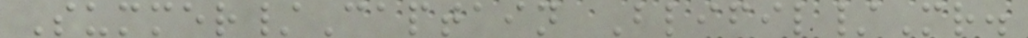Summer/Captain Blifil/Mr.
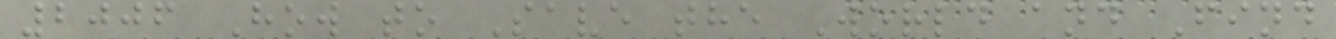2006 How to Save the World and Find
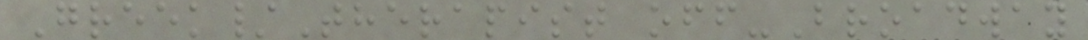Greek/Therapist off-Broadway
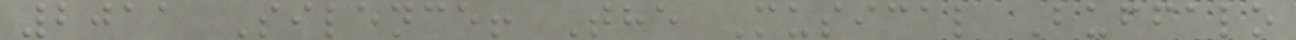2011 Silence! The Musical Buffalo
